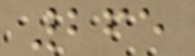265
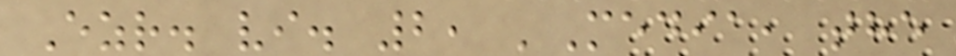Ezr. vi. 2, 'Media, the
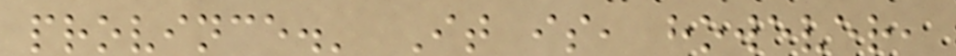province.' It is, however,
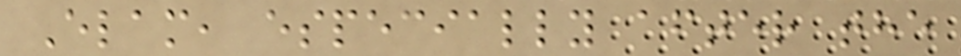Elam, especially after the
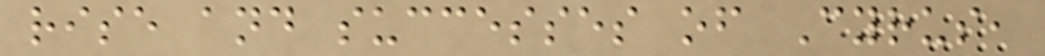rise and successes of Cyrus,
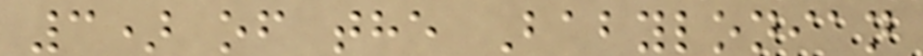3) of the Babylonian
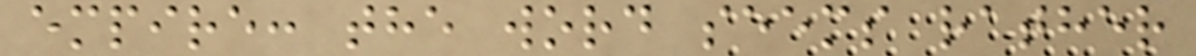empire: the word seems rather
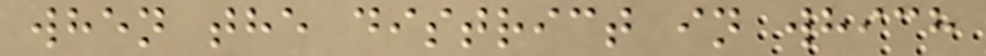when the district in which
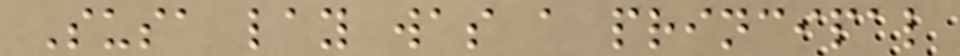Susa lay was a principal
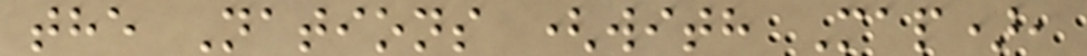the Nations (with Map),
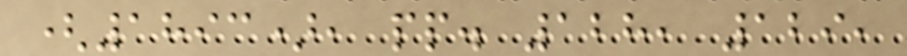(1893), pp. 128, 129,
